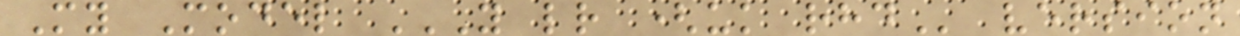My Model Y LR (UK RHD version
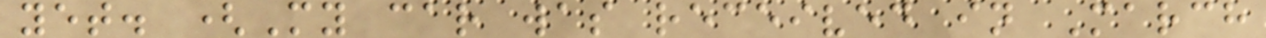yet. (My car was received in March
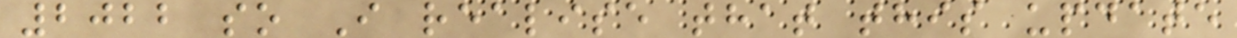2022 so I realise that this update
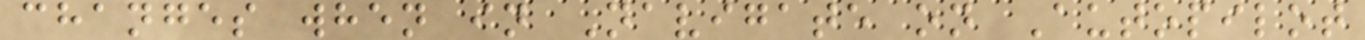changes when in Navigate on Autopilot
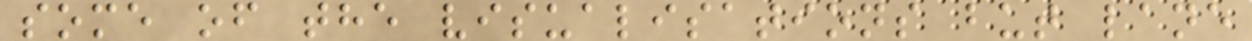some of the visualisations but lane
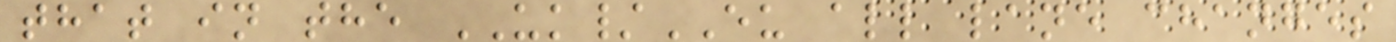that in the UK/EU all lane changes
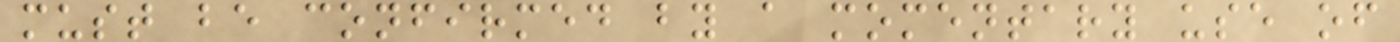must be confirmed by a momentary use of
